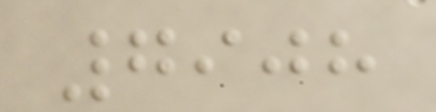7908
